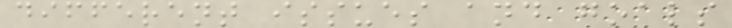different issues and goals
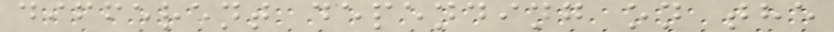different depending on the
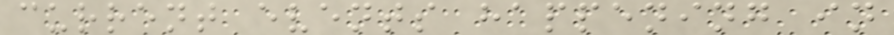current events happening in
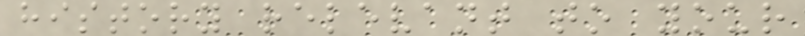history relevant to your
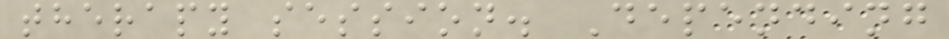therapy session. Depending
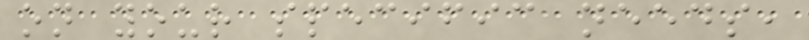on your specific needs,
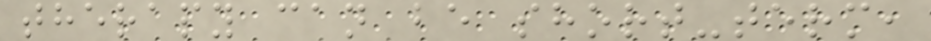therapy can be short-term,
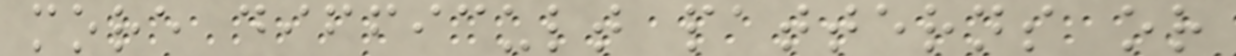more difficult patterns or
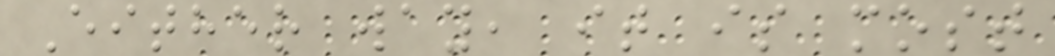Either way, it is most
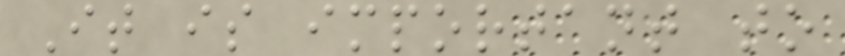It is important to
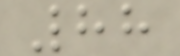88
